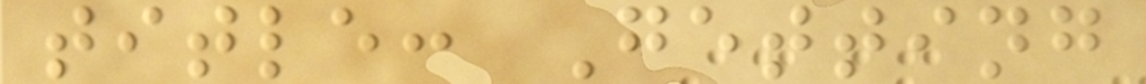title: Getting
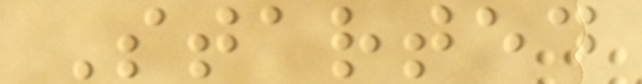Started
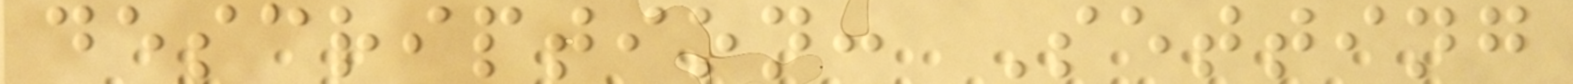description: Setting
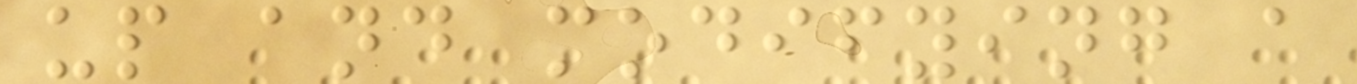up and modifying a
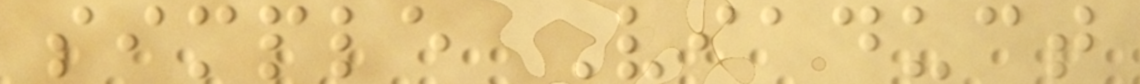simple Viaduct
